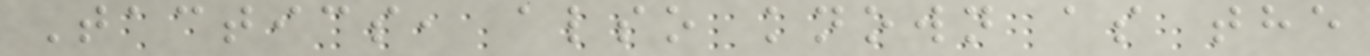Tactics, also known as the
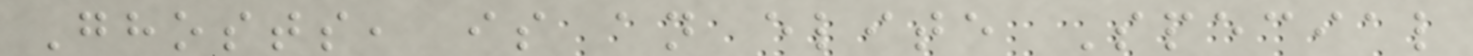Ghosts, is an elite Special
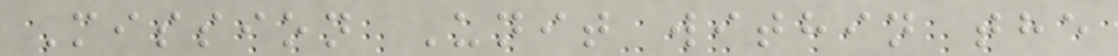Mission Unit within the
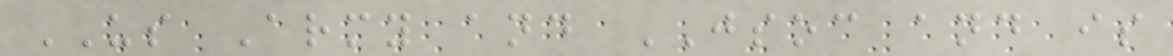US Army and JSOC and is
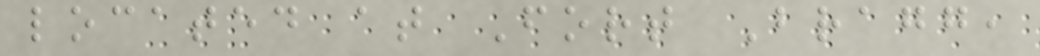located at Fort Bragg,
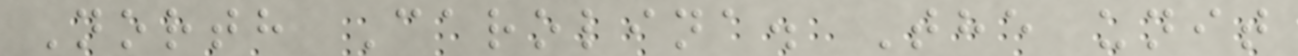North Carolina. The unit
